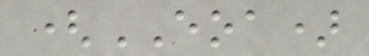(EOA)
